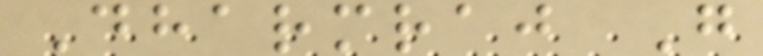Dharmraj G
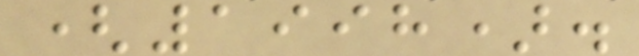(1998).
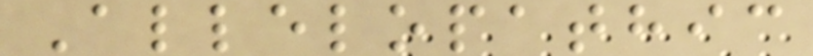Allelopathic
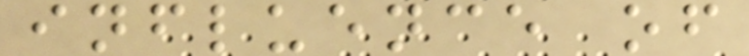influence of
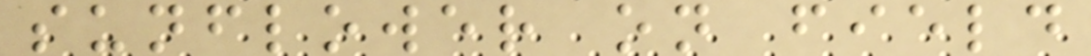sunflower on field
